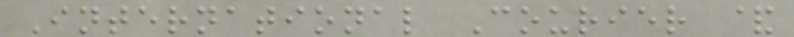International Courier &
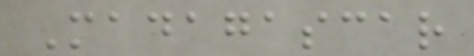Madagascar
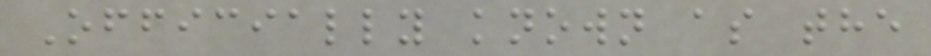Officially known as the
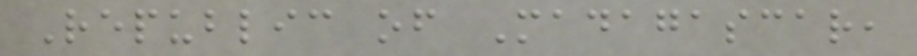Republic of Madagascar,
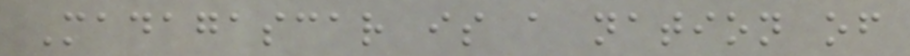Madagascar is a nation of
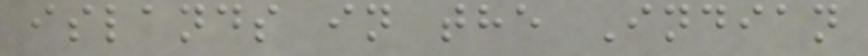islands in the Indian
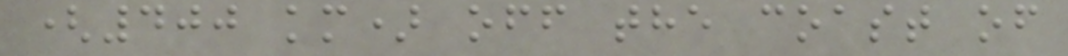(400 km) off the coast of
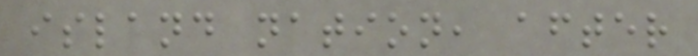island nation, after
